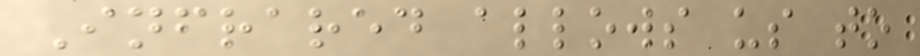Infrared allows us to
